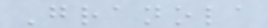Granola
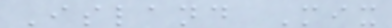Island Mix
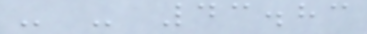- - 43.83
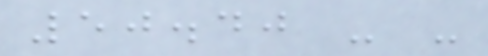50.40 - -
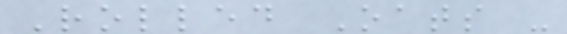Rolled Oats -
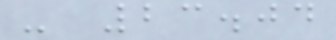- 23.04
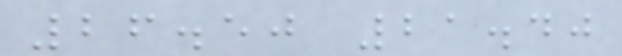26.50 21.40
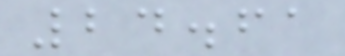24.61
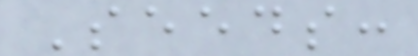Seeds:
